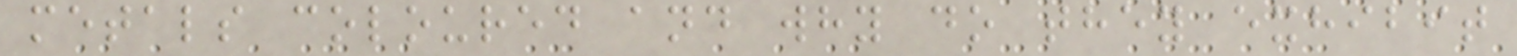metals coloured and why do they exhibit
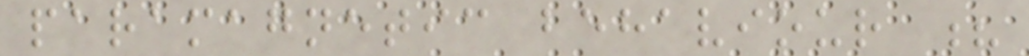paramagnetic behaviour ?
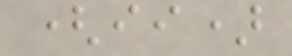(ii)
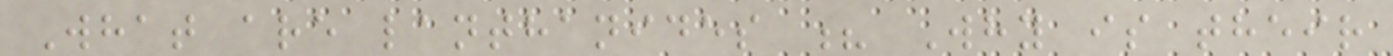What are lanthanides ? Why is their
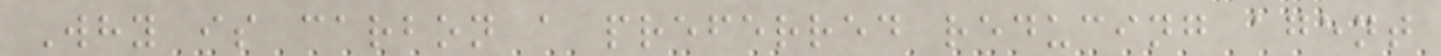Why is carbon a preferred reducing agent
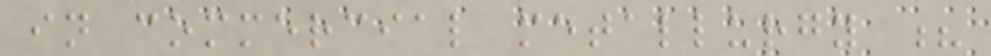in commercial metallurgy ?
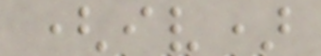(iv)
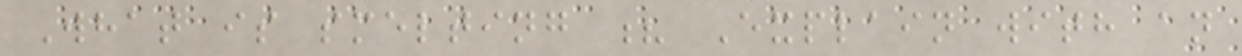What is smelting ? Explain with an
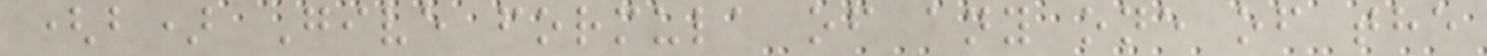(b) Give formula of any one of the
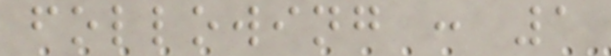following : 1
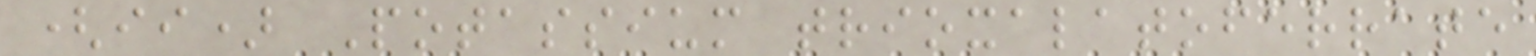(ii) Potassium trioxalatoferrate
